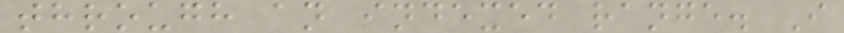through an indexed range. I
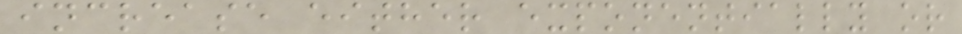increase either exponentially or
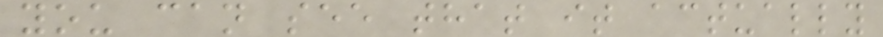you can see that it actually
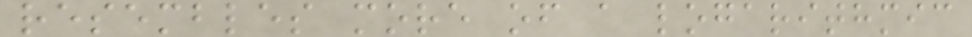resembles more of a logarithmic
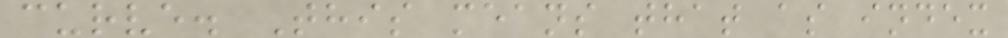curve. This means that as index
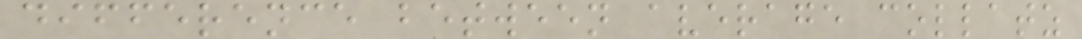difference between average collatz
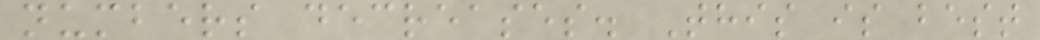numbers decreases. This is best
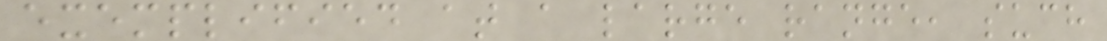exemplified at a large range, such
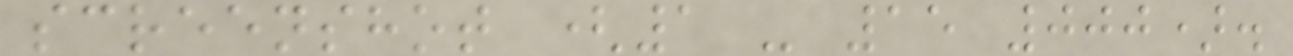screenshot (1 - 15 000).
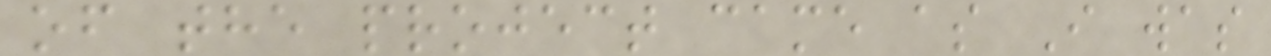of the project came as I was
